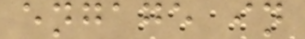engage in
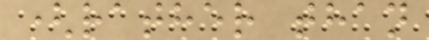(rather than
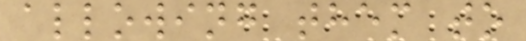allowing them to
